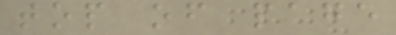top of page
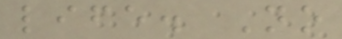life. No
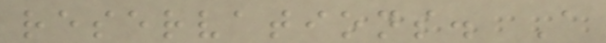reservations. A
